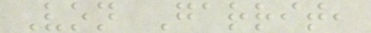Von Garrit,
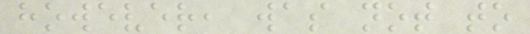however, was not to
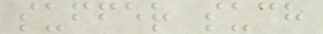suffer such
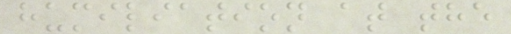humiliation at the
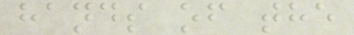hands of the
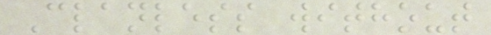Clanless without
